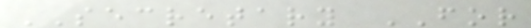SECRETARY FOR
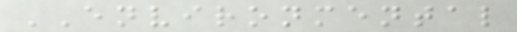ENVIRONMENTAL
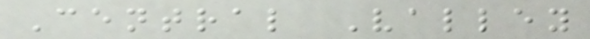Central Valley
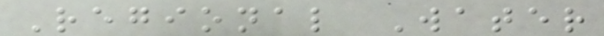Regional Water
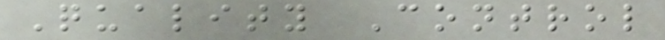Quality Control
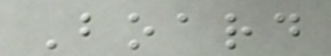Board
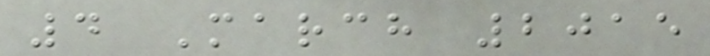4 March 2015
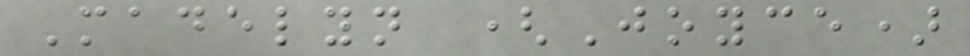Madelyn (Joyce)
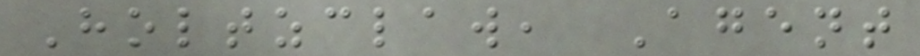Holtzclaw, Agent
